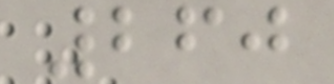260
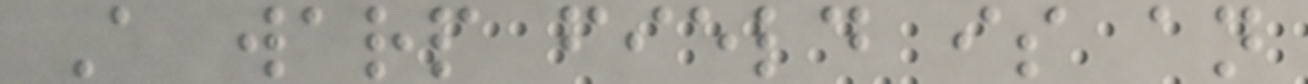A warp field is an
